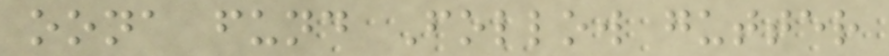oona fund Follow gutter
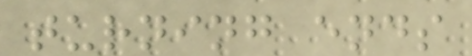turning ends
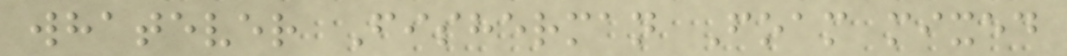whatever Fisherman Foam mixed
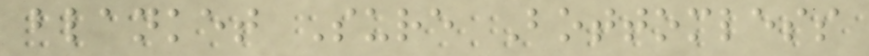blanket Sure Bottomless
